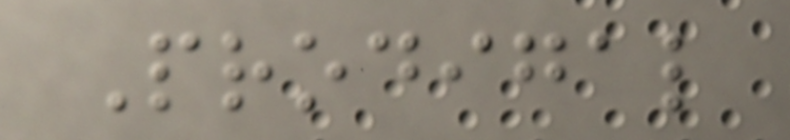Prodigal
